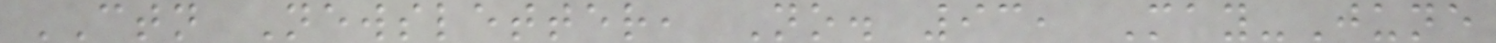CTN Newsletter, No. 93, May-June
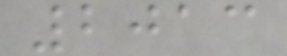2013
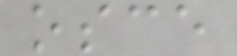osce
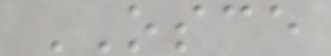OSCE
